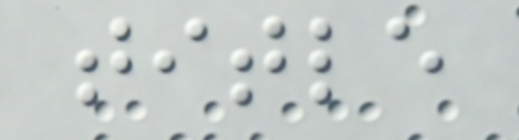title
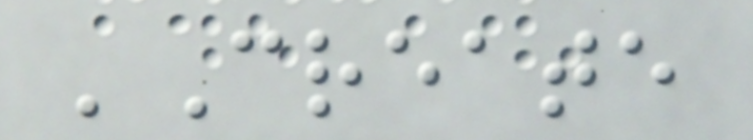'Create
